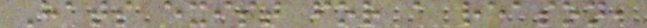Hats exist for a reason,
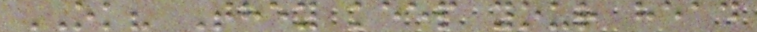OK? They keep your head
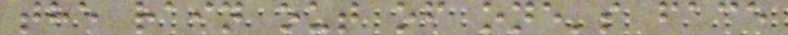the rain out of one's face
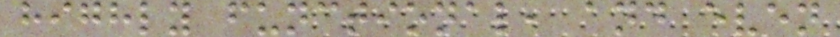highly functional, and even
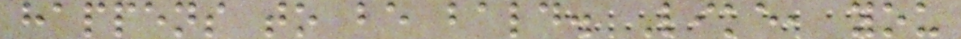happens to be bald. Like, you
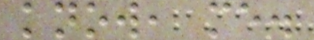know, me.
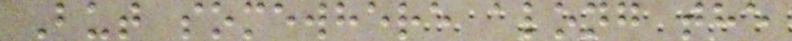But somewhere along the
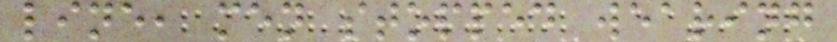line, men stopped wearing
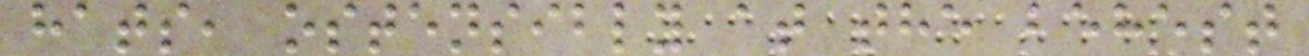hats, ostensibly at the behest
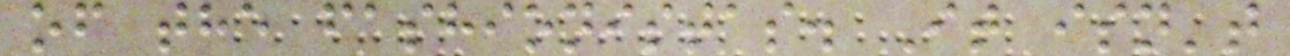of the fashionistas. It isn't
